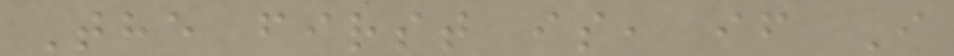The first is, if I
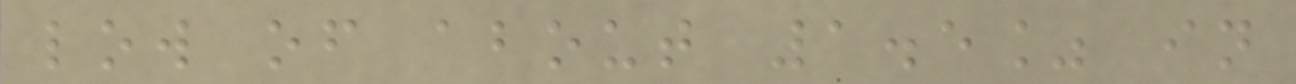low of about 1.5% in
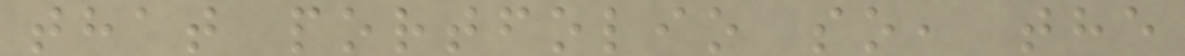that portfolio so, the
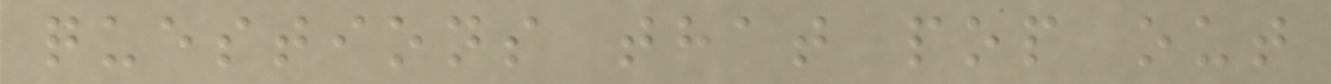questions that pop out
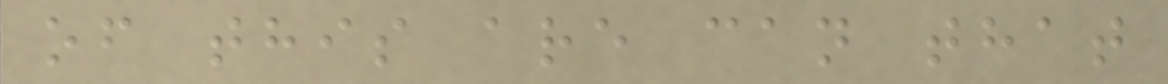of this are can that
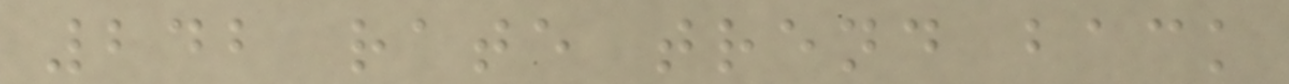242 rate trend back
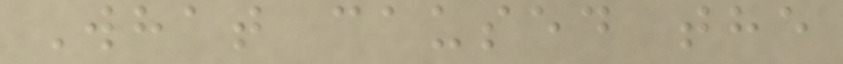What caused the
